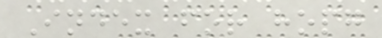Index for hopg
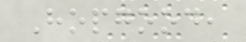Hopgood,
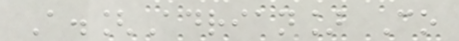A.[Adrian] Co
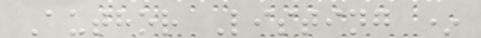Author Listing *
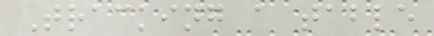Tracking a table
